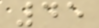45
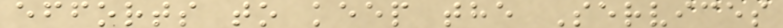efforts to keep the Services
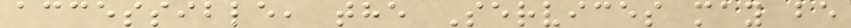accessible, the Services may be
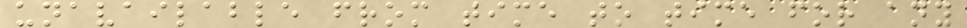unavailable from time to time for any
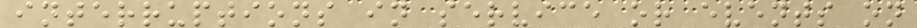interruptions in service or events on
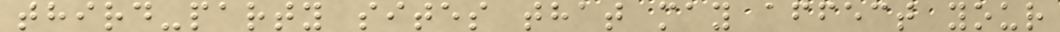third-party sites that may affect your
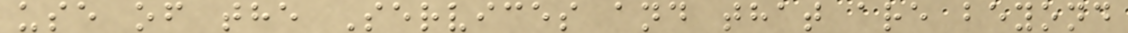use of the Services and that are beyond
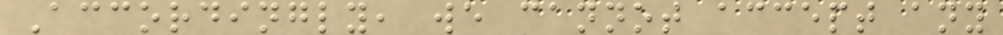Accordingly, we cannot accept any
